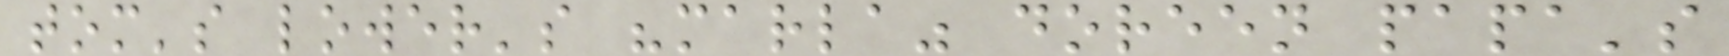tom's lower's "marla" doreen papa's
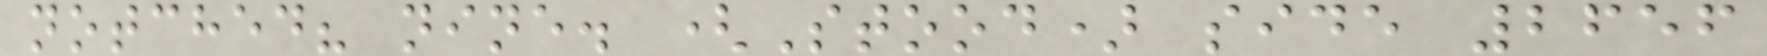notched? nine. (Stood) side 2656
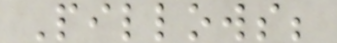Pillows;
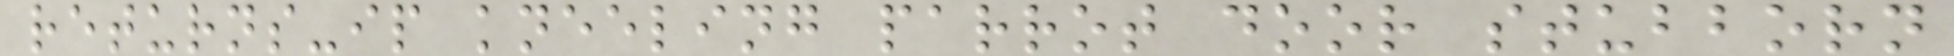returns-ip kneeling parrot door stubborn
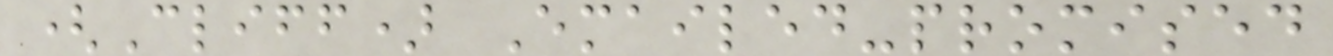(Cliff) Emailed-promised
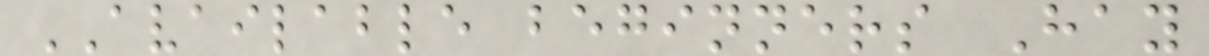AVAILABLE beginners Hay
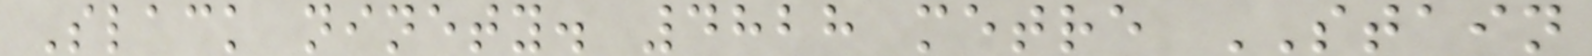Slack ninety. 4828 metre STAIN
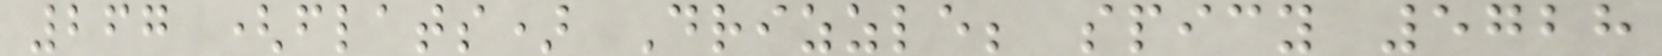267 (flats) Drizzle; spicy 5728
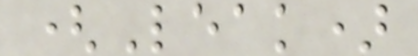(Leak)
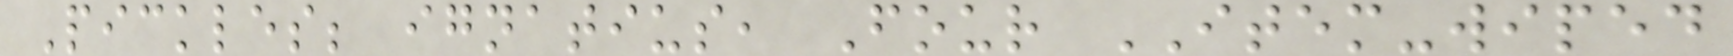Pickles; ignatius, Four ITEM-wiped
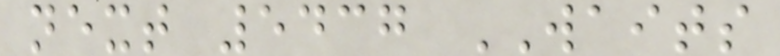next 5437 WAITS
